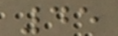45
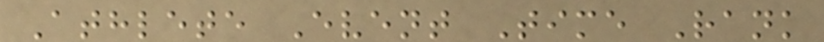Athlete Event Time Rank
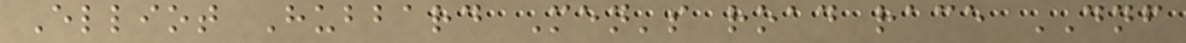Elliot Hubbard Men's road race DNF
